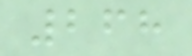268
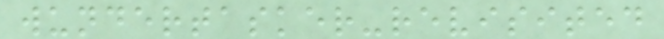wundertasker-revisited
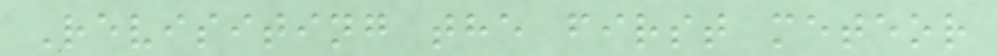Revisiting the first meteor
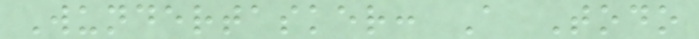Wundertasker: A Todo
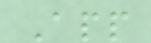App
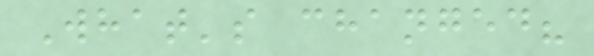What's changed?
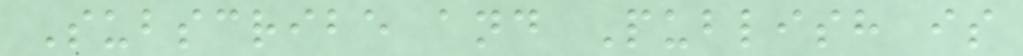Subscribe and Publish is
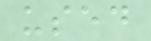used
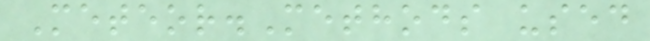Meteor.Methods used
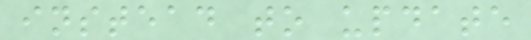instead to update
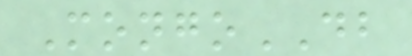MongoDB
